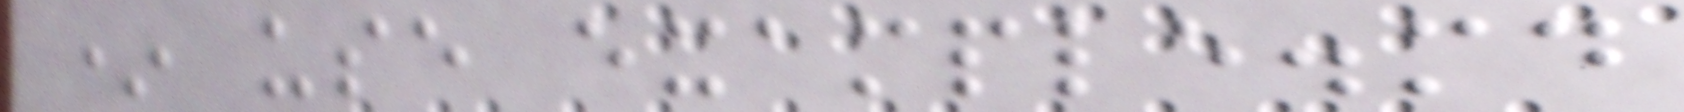* use example.md
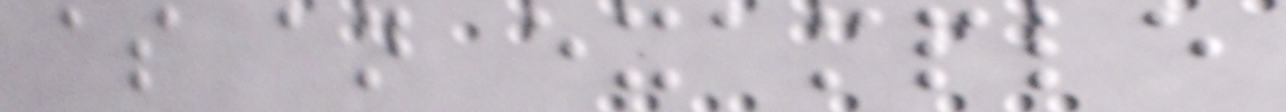as an example
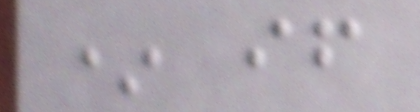* if
